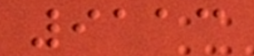9113
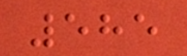585
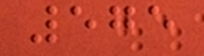575
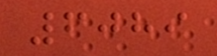6089
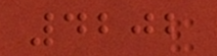4202
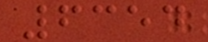6354
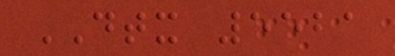DTX 5521
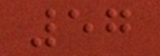57
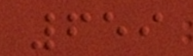659
